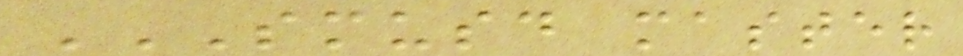SMUSD MASTER
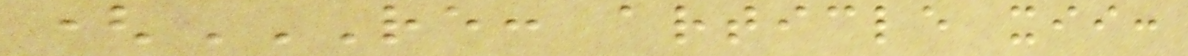(RE: ARTICLE XII:
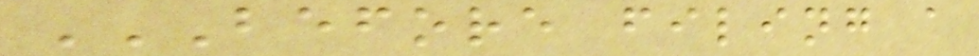BEFORE FILING A
